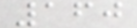160
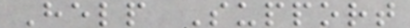Help Support
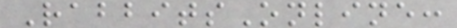RabbitsOnline:
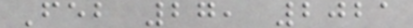Feb 27, 2021
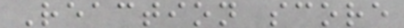Reaction score
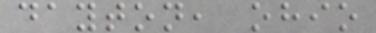dayton, ohio
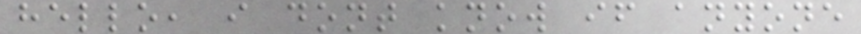hello, i dont know if anyone
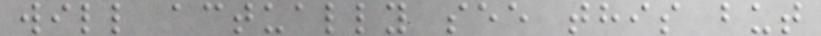will actually see this but
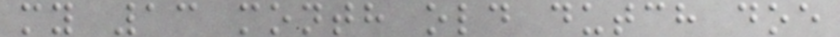my 13 month old dutch doe
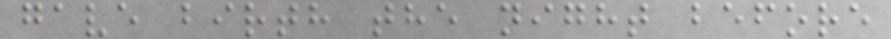gave birth the night before
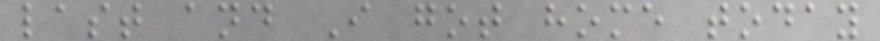last and I got home today
